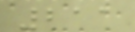211
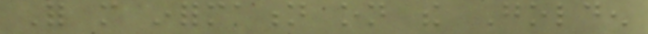For more information on the Golden
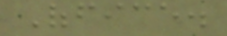Office.
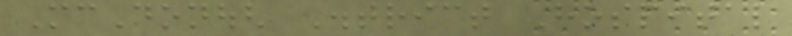McDonough District Hospital
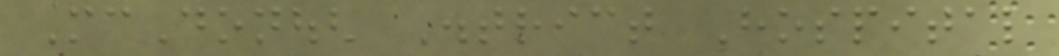McDonough District Hospital
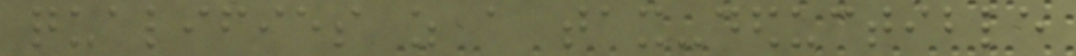qualifies as a tax-deductible
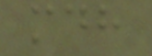mdh
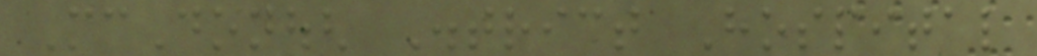McDonough District Hospital
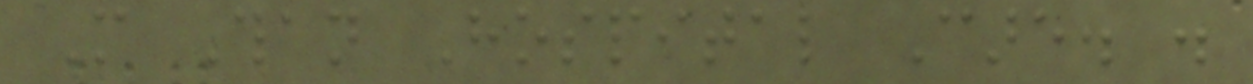More Than Hospital Care. .
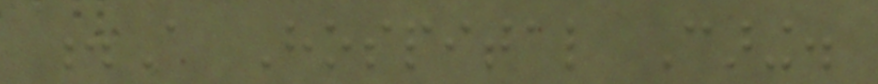.A Hospital Caring.
